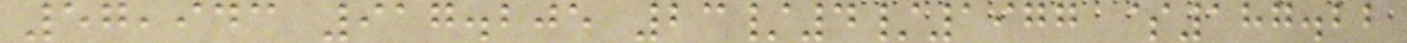57,943 917.205 23/4/1977 $187.22
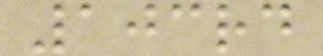103rd
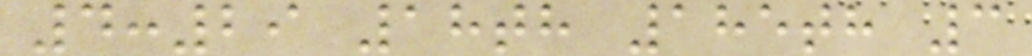4:29 18th 185th 3
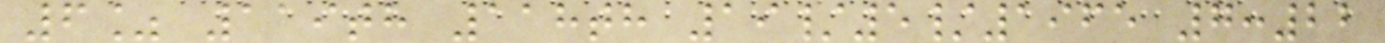6% 119th 118th 19/5/1965 7:22
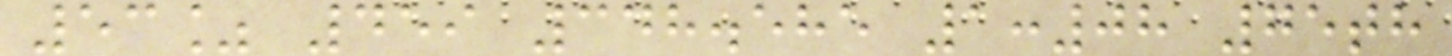53% 459 348.585 1:08 75th
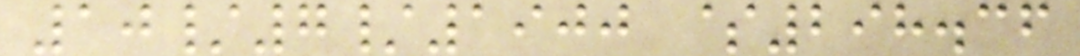10/7/1900 $298.36
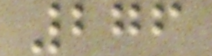276
